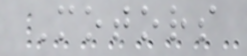Motors
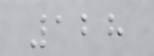128
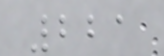221
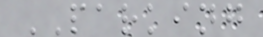PARKING
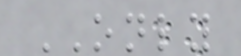ONLY
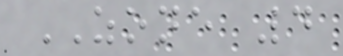ZONE 4
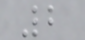2
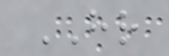HR
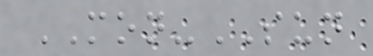MON-SUN
